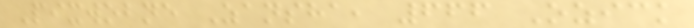Pixwobne Zansha, 666 Ozick
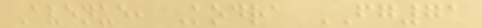Avenue, Kodra FG71
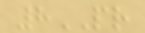8PR
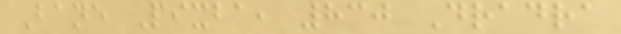Bane Pixba, 830 Dradra
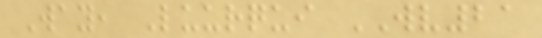Way, Luurqui WV21
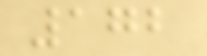172
